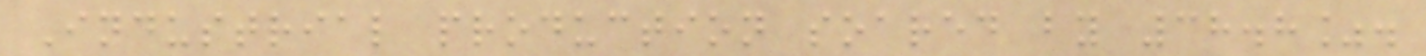Industrial production soared by 38.8%.
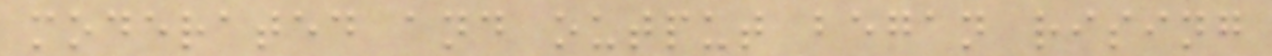moderated and output began rising
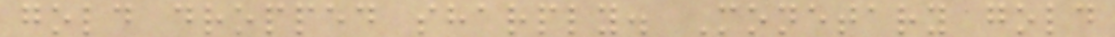gold dropped sharply. Monetary gold
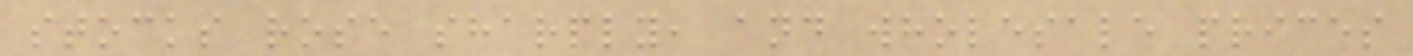stocks rose sharply, and wholesale prices
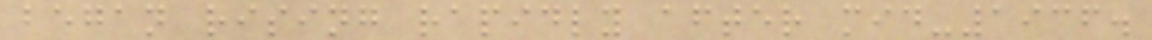began rising rapidly after mid-1936.
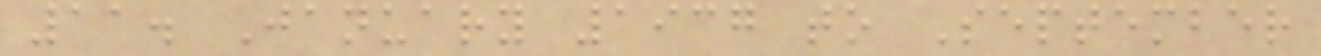11. January 1937 to September
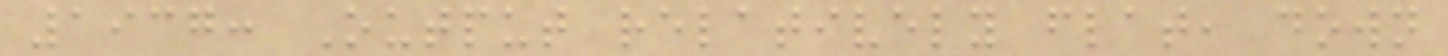1937: Output relatively flat, down
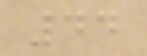44
